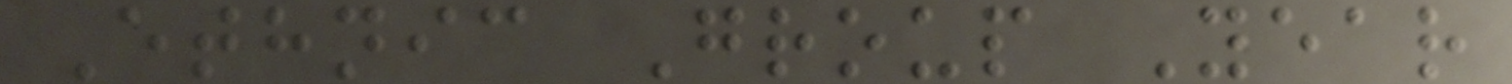Ethnic Group Year
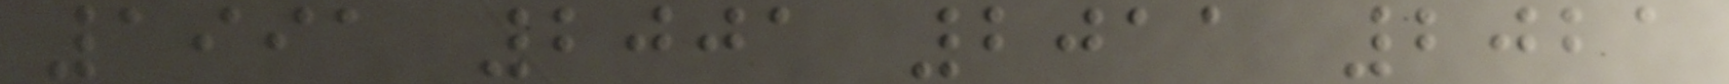1991 2001 2011 2021
